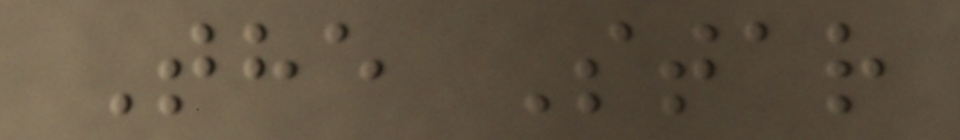The Star
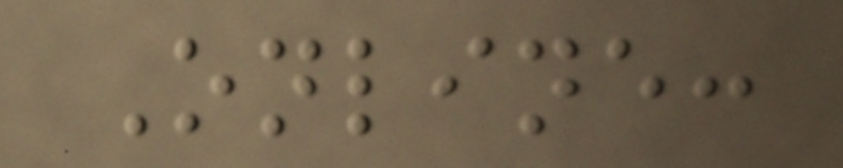Online:
